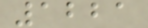1221
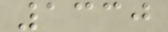1330
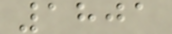1801
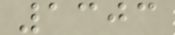1303
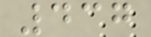437
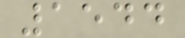1544
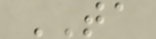TA
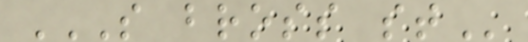S BROSS ST
